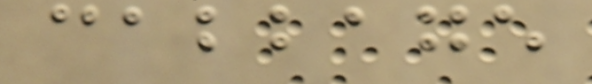cabbage
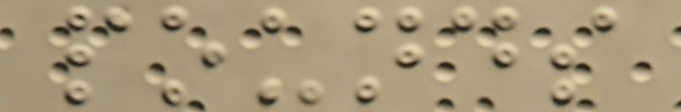pounds
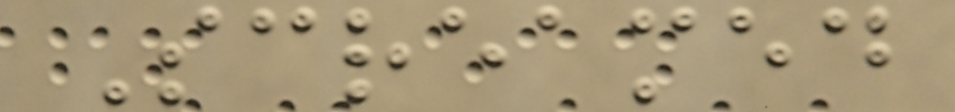Screamed
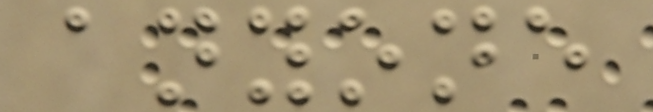anyone
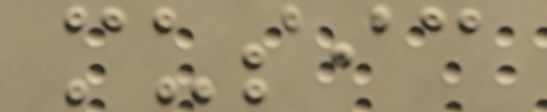music
